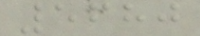5680
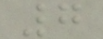7
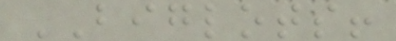BIGLOTS!
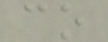co
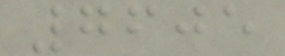7605
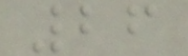26
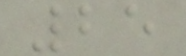25
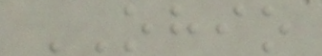OHIO
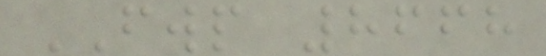FWP 8668
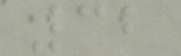32
